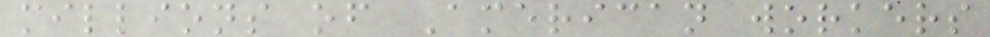millions of American workers
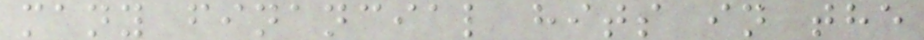many financial hits in the
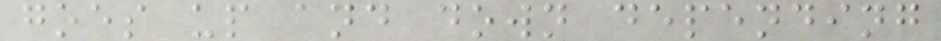goes up and down depending
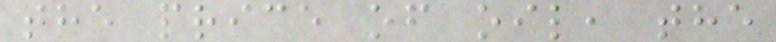the price of oil, the
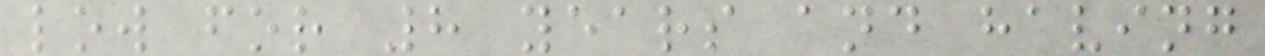low for 8 years and having
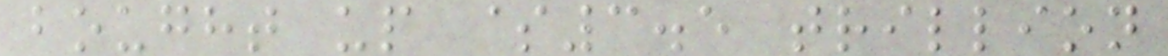bought up $3.5 trillion
